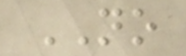NO
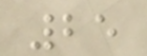25
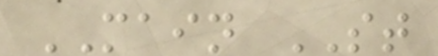MAIN ST
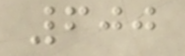600
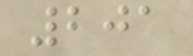201
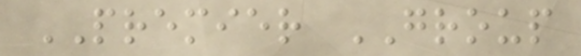PREMIER GROUP
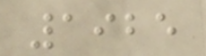1925
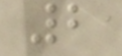2
